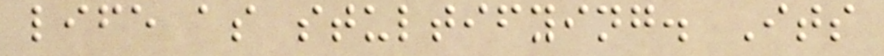life as stultifying. Its
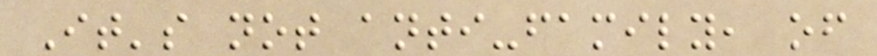It's not anti-family, of
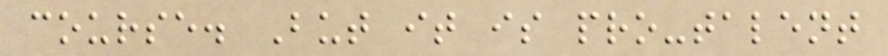course. But it is pro-talent
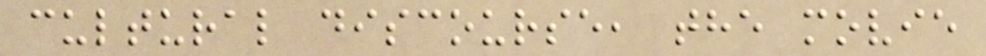cultural discourse, the movie
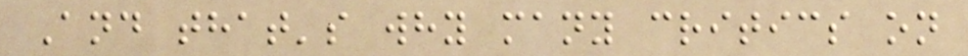And that's why many critics on
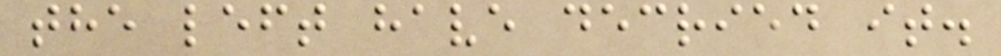the left have decried it.
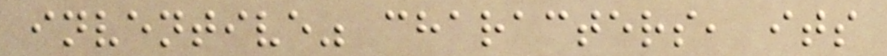inventive" characters, its
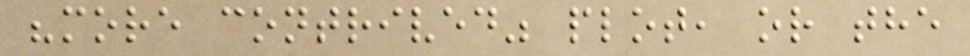"more contrived" plot, or the
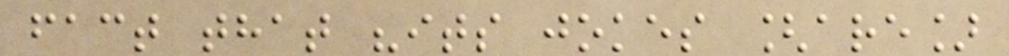fact that "its jokes [are]
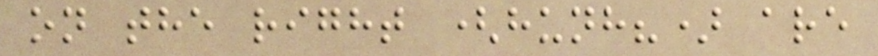on the right (hunh?) are
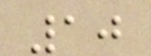10
